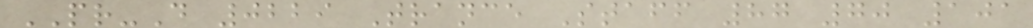PR-D 0229 Trance Staff 87 70 101
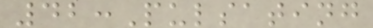42:Pulsating
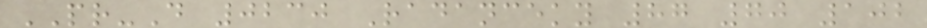PR-D 0230 Radanceky 87 70 102
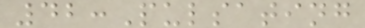42:Pulsating
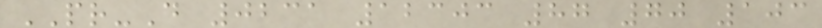PR-D 0231 12303 87 70 103
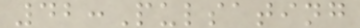42:Pulsating
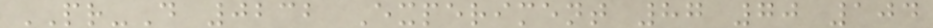PR-D 0232 Experiment 87 70 104
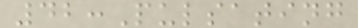42:Pulsating
